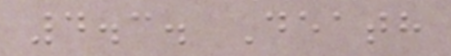4.3. Death
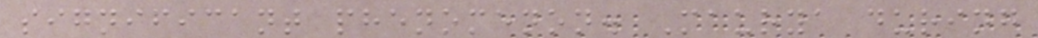significant phenomenon. Maurya during
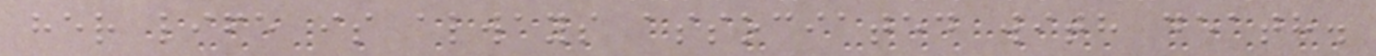her life is always associated with death.
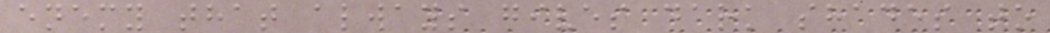enemy that always gives dark shades to
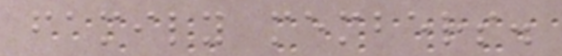family members.
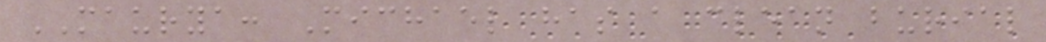MAURYA: Michael has a clean burial
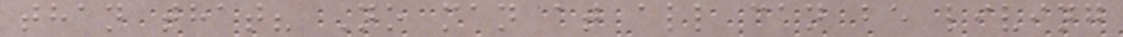than that? No man at all can be living
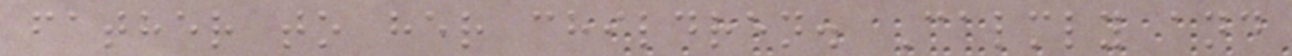father to her children. Calmly and
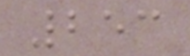253
